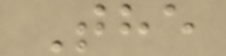The
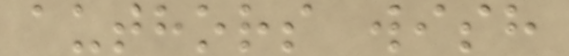authors wish
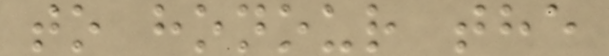to honour the
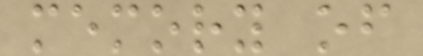memory of
